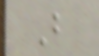B
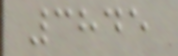3845
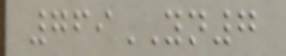769YN7
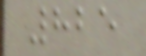825
